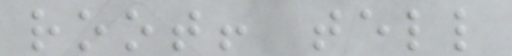root! tell
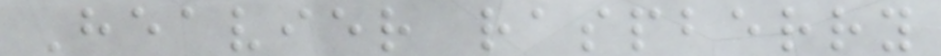Heavier raspberry
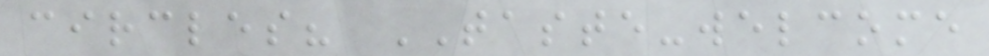circles? TASTE-welcome
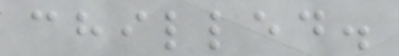chilled.
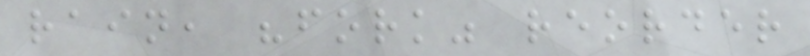rain, "fork" reorder
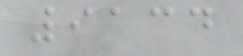9134
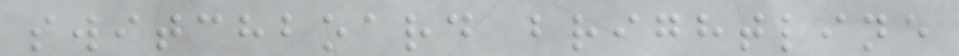switchboard brightline
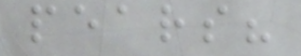pears?
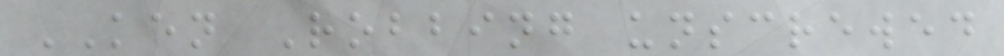KEN Robbing unscrewed
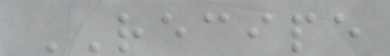RECIPE
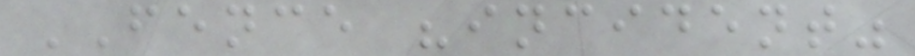FENCE "incident"
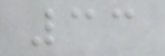33
